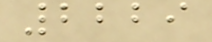2229
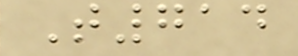T714
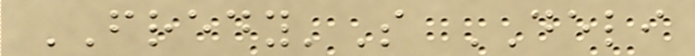FREDY'S DELI
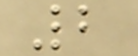2
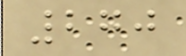270
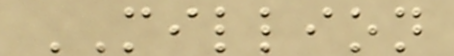MILLION
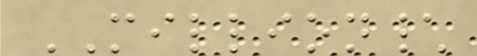MILLION\
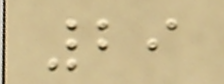29
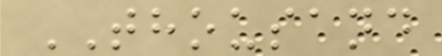THOUSAND
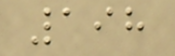198
